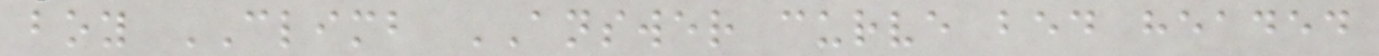boy CLIMB ANSWER curve bed headed
